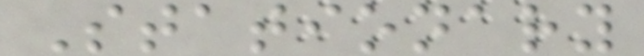Stationary
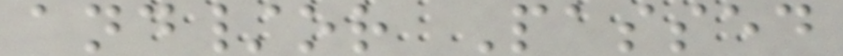and/or Passed
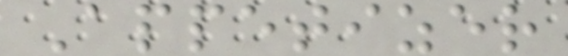Appetizer
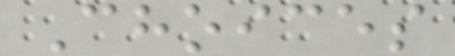Choices
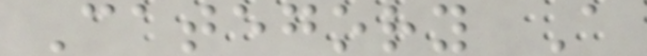Category A
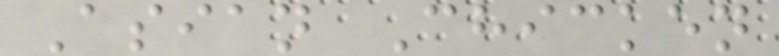Asian Chicken
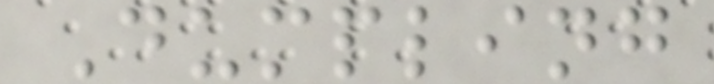Dumpling
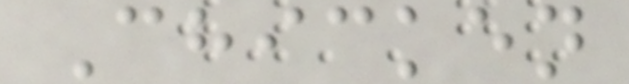Chicken
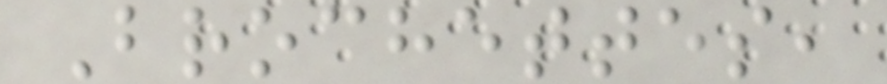Brochettes,
